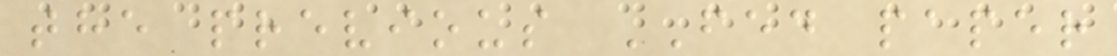the previous FED paper
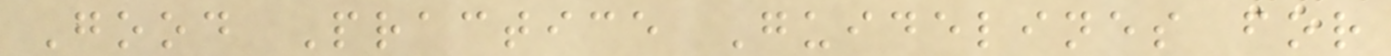Good Practice Guidelines for
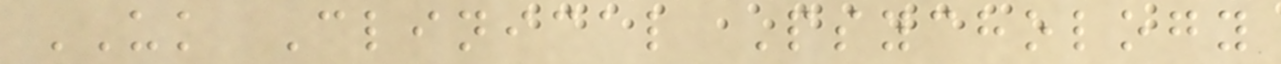UK Clinical Psychology
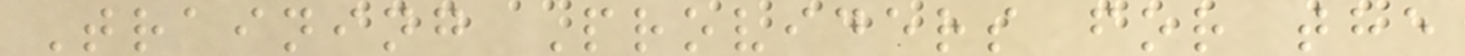Training Providers for the
